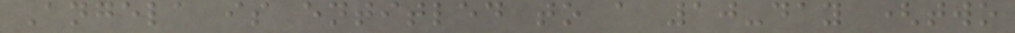Angela is entitled to a 10-day (two
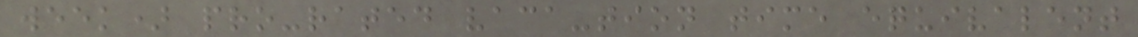week) pro-rated vaca-tion time equivalent
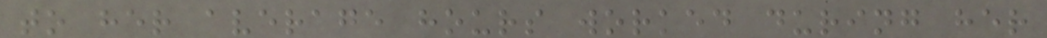to her average hours worked during her
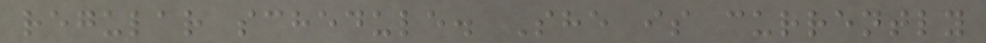regular schedule. She is currently
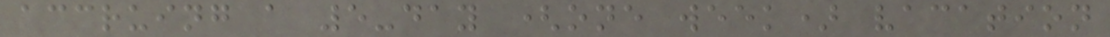accruing a 5-day (one week) vacation
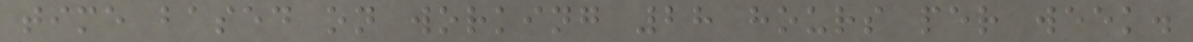time based on working 28 hours per week.
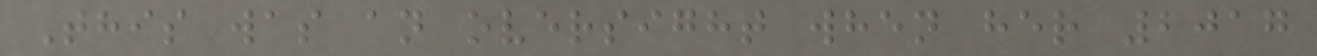This was an oversight when her 2017
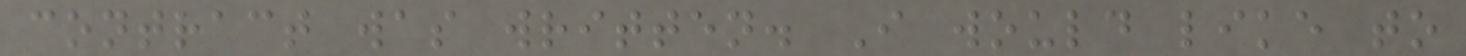contract was written. I would like to
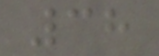38
